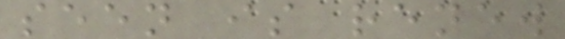seen is renew
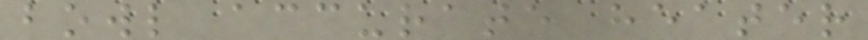bowl accurate heater
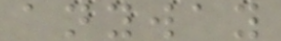anyway
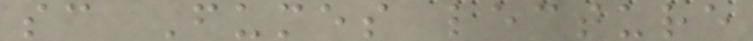sc Fumes lecture
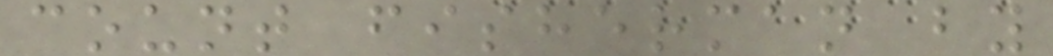count fisherman by
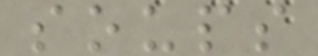soups
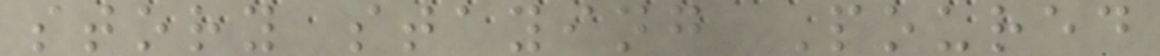story staying Poured
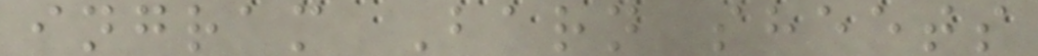ingram Barn sheets
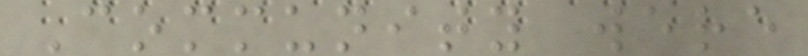Community were
